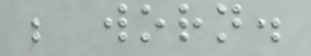be worn.
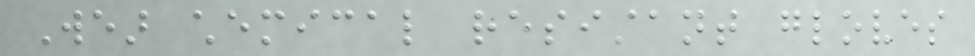Wear chemical resistant gloves
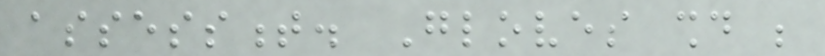assessment. Gloves should be
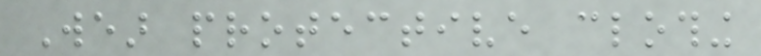Wear protective clothing
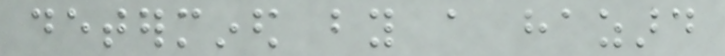determined by a hazard
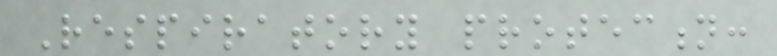Respiratory protection:
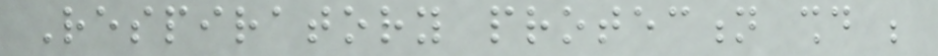Respiratory protection should be
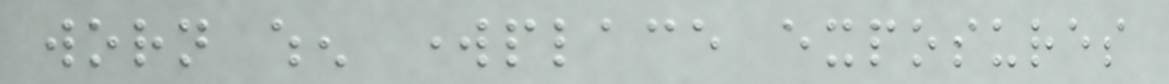worn when workplace exposures
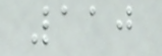110
